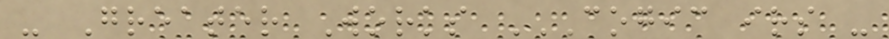- Greater Works COGIC IRS -
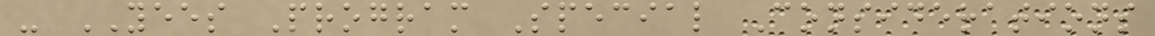- YEES Program Special Considerations
